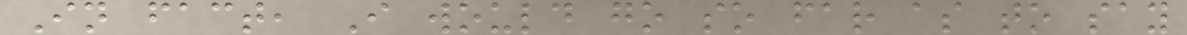In fact, I would go so far as to say
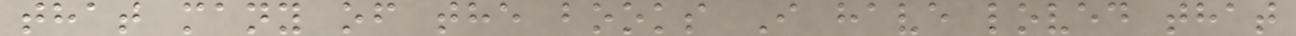that many of the books I have loved that
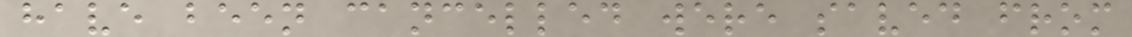have been cancelled were saved from
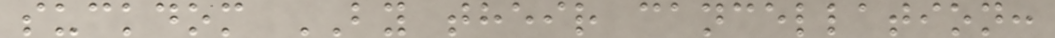suckdom BY their cancellation:
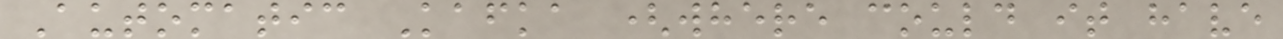Automatic Kafka (where could it have
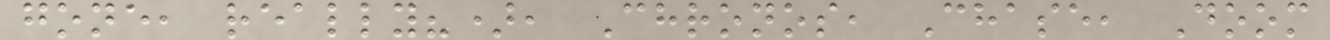gone, really?), Chronos, Chase, Doom
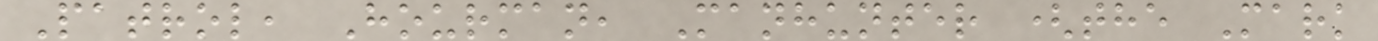Patrol, Hourman, Manhunter (the Mark
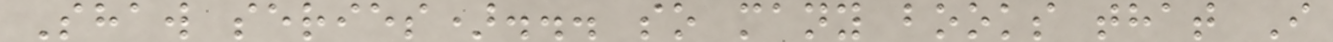Shaw series)... so many books that I
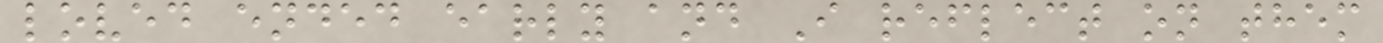loved ended early and I reflect on them
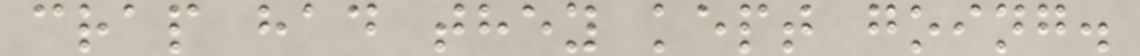crap had they kept going.
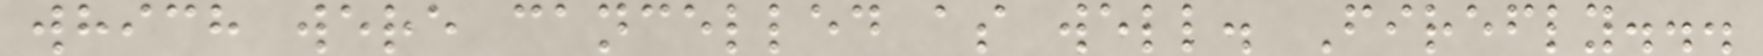which were cancelled as well. Firefly...
